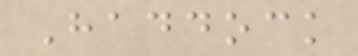Haddock
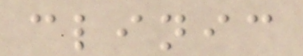clinic
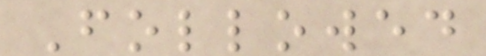Followed
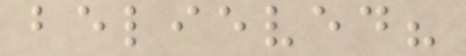believed?
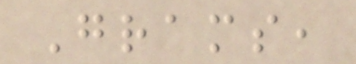Grams,
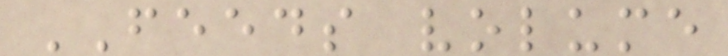FEEDS volume
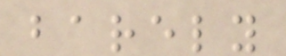barely
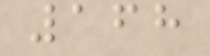168
